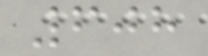608
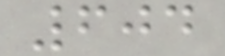604
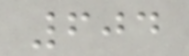604
